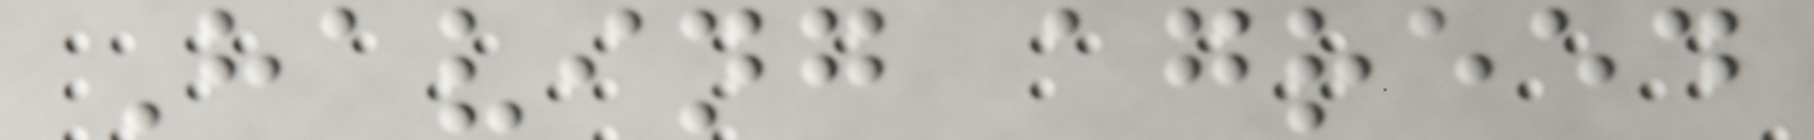Having agreed
